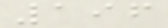196
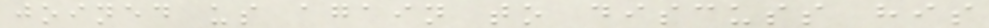joined us again to discuss his
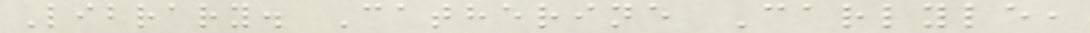Library. Catherine Carlyle,
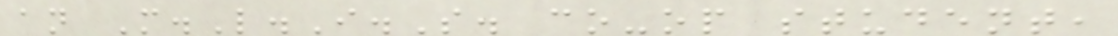an M.L.I.S. co-op student,
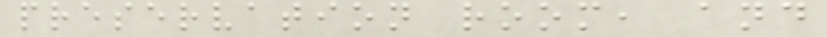preservation room, and
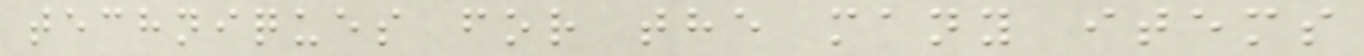techniques for the many items
